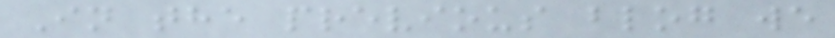In the previous blog we
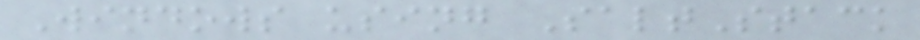Windows using SaltStack
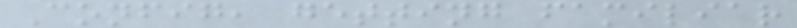Config, getting familiar
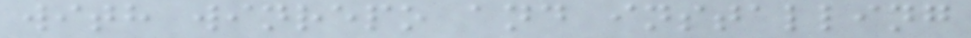with winrepo and installing
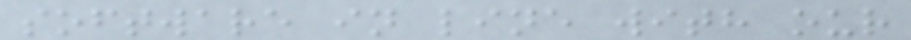software in line with our
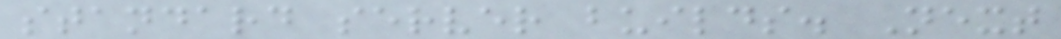standard server builds. Next
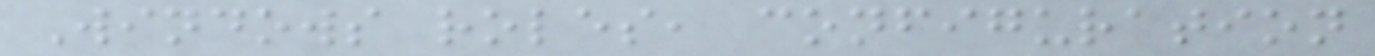Windows roles, configuration
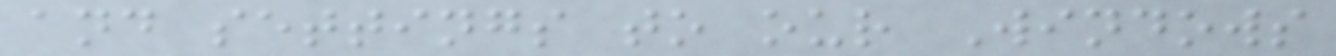and settings to our Windows
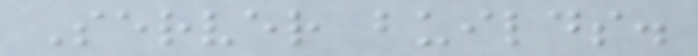Server builds.
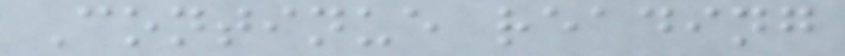Continue reading
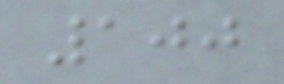100
